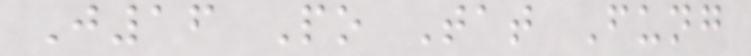J16 Po Tat Fung
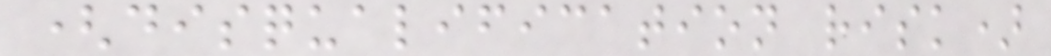(disqualification risk)
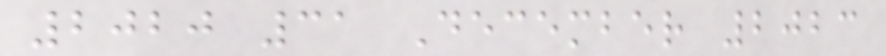2020 31 December 2023
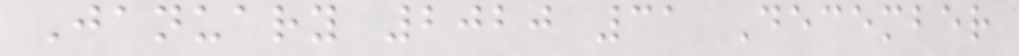January 2020 31 December
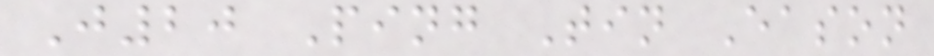J20 Ping Tin Eason
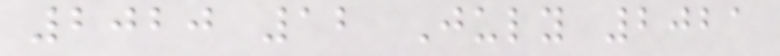2020 12 July 2021
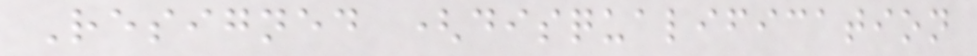Resigned (disqualification
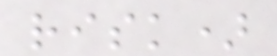risk)
